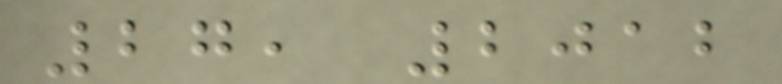27, 2012
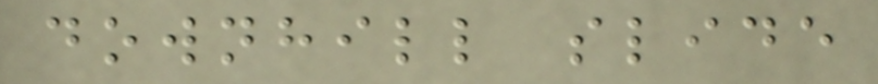downhill slide
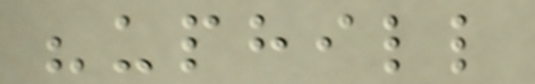"uphill
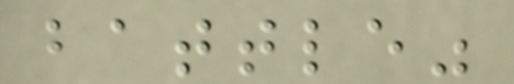battle"
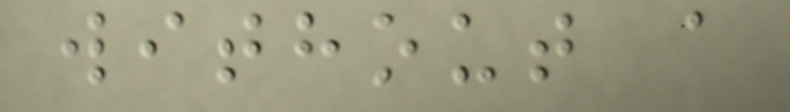without a
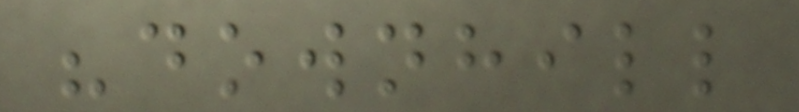"downhill
